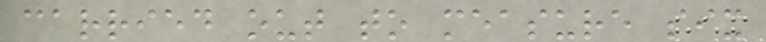carried out to measure six
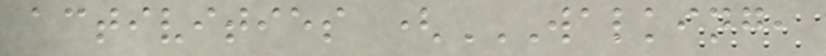activities (WALKING,
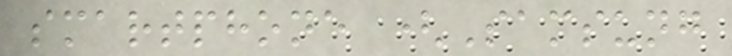smartphone (Samsung
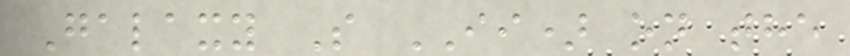Galaxy S II) on the
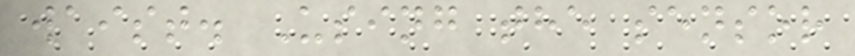waist. Using the sensor
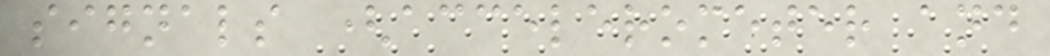signals (accelerometer and
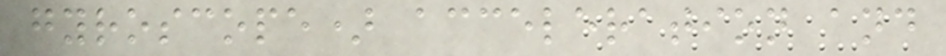gyroscope) acceleration and
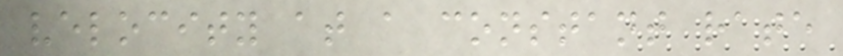velocity at a constant rate
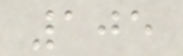105
